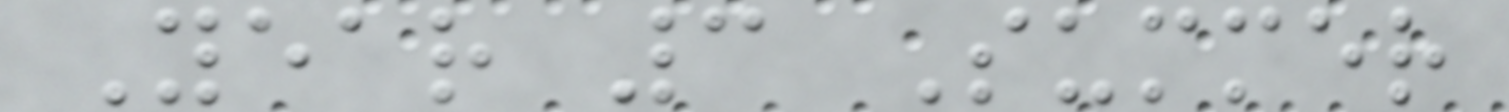Year 3 Summer
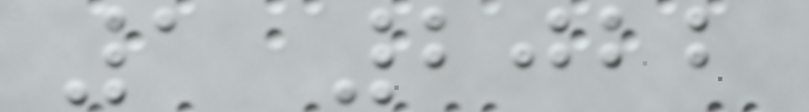1 2022
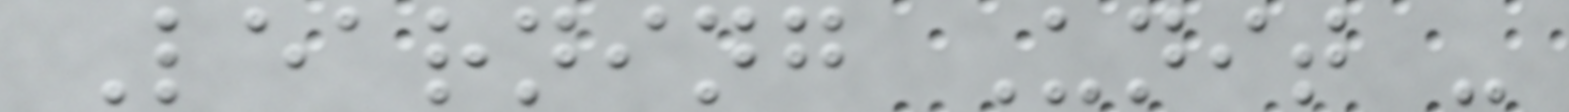Learning Unit -
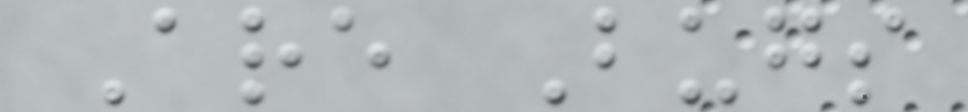Are Bugs
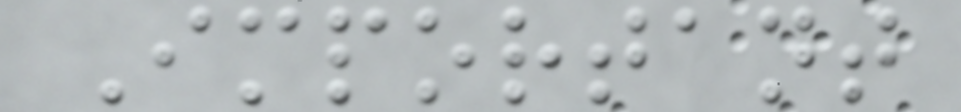Important
